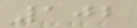102
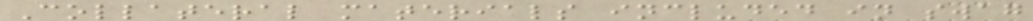Collateral materials included in swag
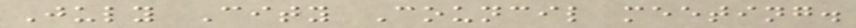July City Council meeting.
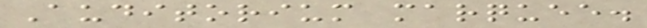Auditorium marquee.
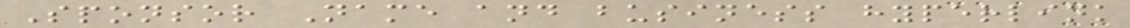Sponsor Name and business hyperlink
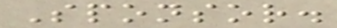Sponsor.
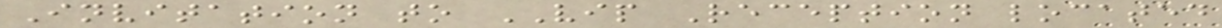Invitation to VIP Reception located
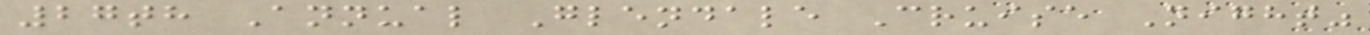27th Annual Glendale Cruise Night"
